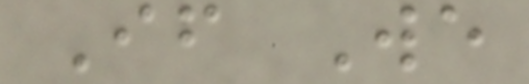If We
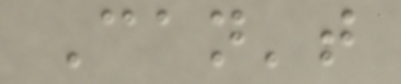Can't
